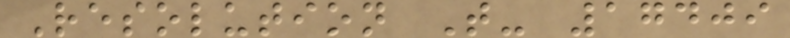Resolution T- 17409
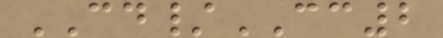CD/CC2
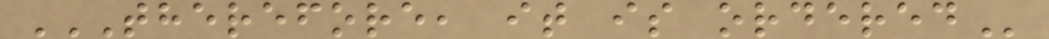THEREFORE, IT IS ORDERED
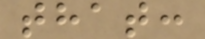that:
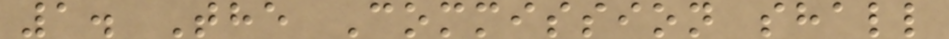1. The Commission shall
